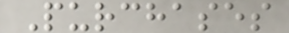Purchases
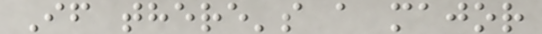If there's a major
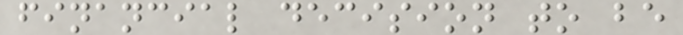financial decision to be
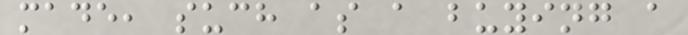made, such as a buying a
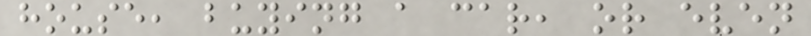house, buying a car, or even
